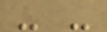- -
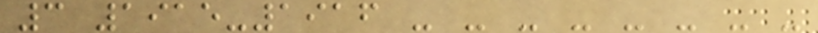3 1915-1916 - - - - - - - -
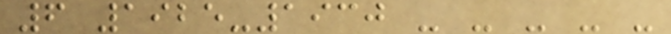6 1925-1930 - - - - -
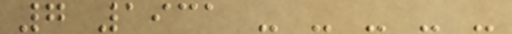7 1931 - - - - -
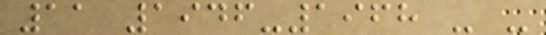11 1946-1968 - -
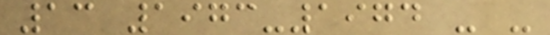13 1973-1974 - -
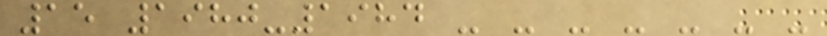15 1980-1984 - - - - - - -
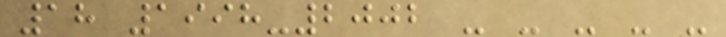18 1998-2002 - - - - -
